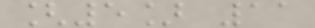[5] 11
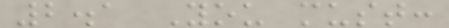2.1 You must:
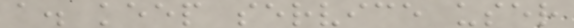a. keep service user
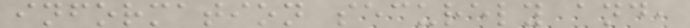information securely and,
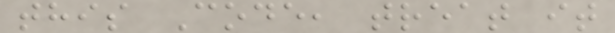this Code, treat it
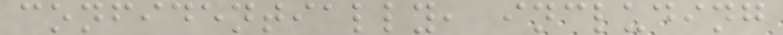confidentially, including
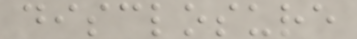disclosure
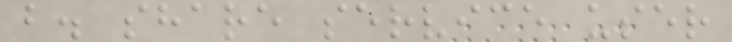b. share service user
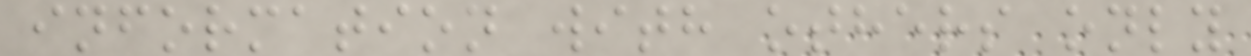information with others only
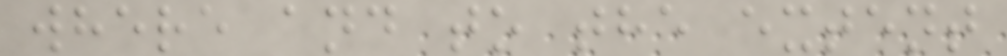where and to the extent
